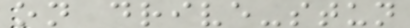on drive-stun
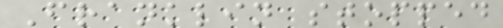Franklin stopped
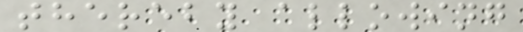thereby allowing
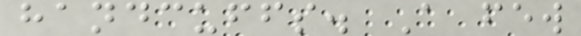handcuffs. A few
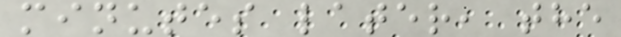minutes later, the
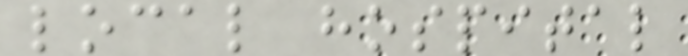local hospital
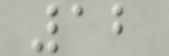12
